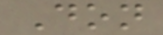Don
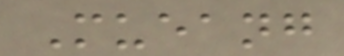Mueang
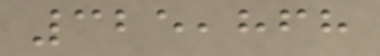325,868
